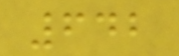642
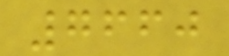7660
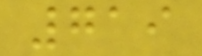719
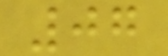07
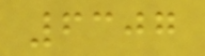6307
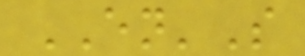EN'S
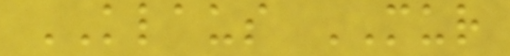KLAUS MUR
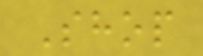Shop
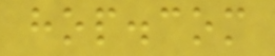hop.com
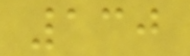130
